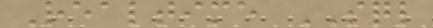Realtime SQL
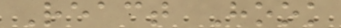React Hook
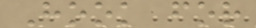Hook for
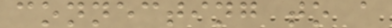connecting to a
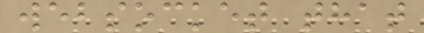websocket that
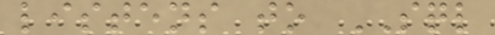listens to SQL
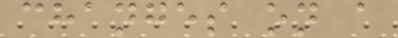changes on a
